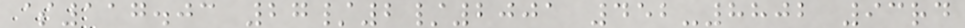$117.03 27/2/2001 452-8802 93rd
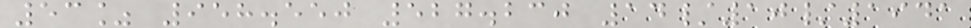53% 958.550 527.230 14/10/1941
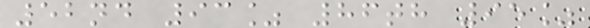52nd 93% 86th 95%
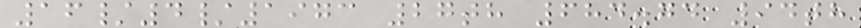16/4/1973 27th 684.74 94th
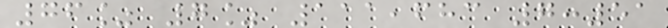76% 7% 111,683 7:51
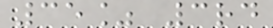35% 3rd
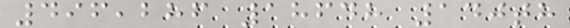496,286 18648 140th
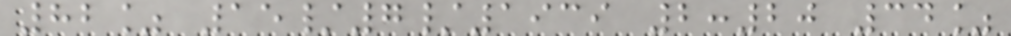82% 15/7/1939 2:20 34%
